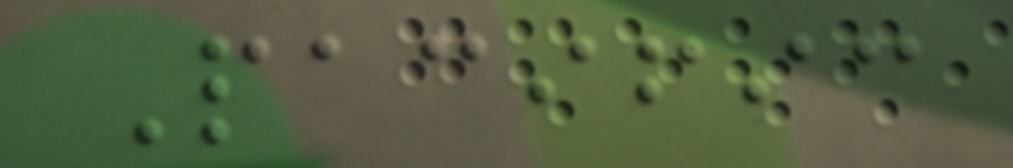Pacific
